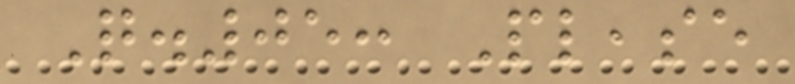Q.05: Please
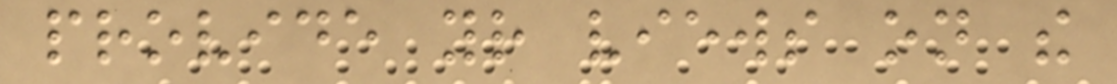provide your views on the
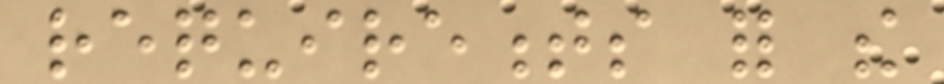requirements for the
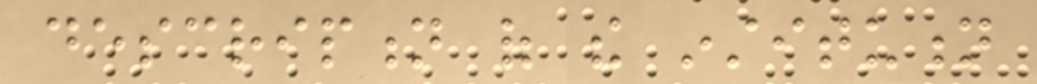description of the institution
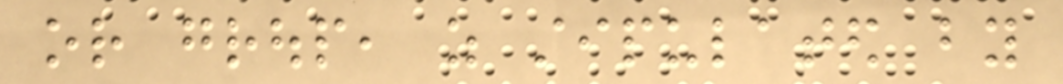or group, as stipulated by
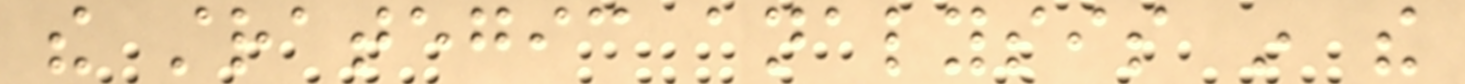the strategic analysis in the
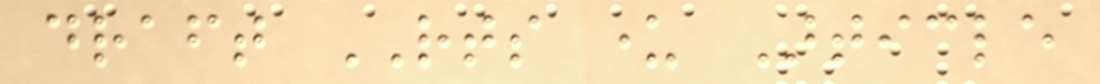draft RTS under Article
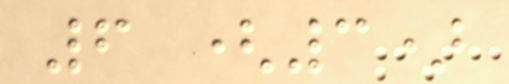6 (3)
